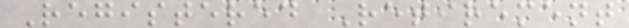Registered Retirement
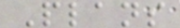Plans
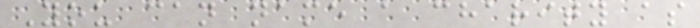You can name a charity as
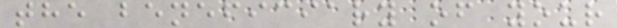the beneficiary of your
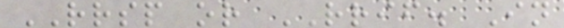RRSP or RRIF. In
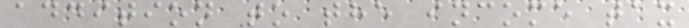addition to the income tax
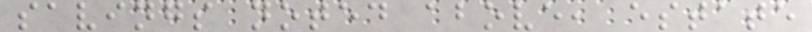savings noted above, estate
